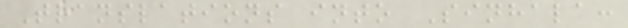Translations into Sinhala:
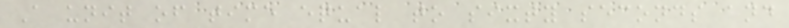A unit of time equal to sixty seconds and
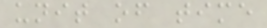unit of time
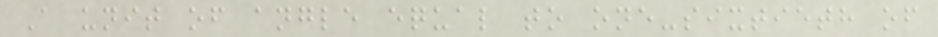A unit of angle equal to one-sixtieth of
